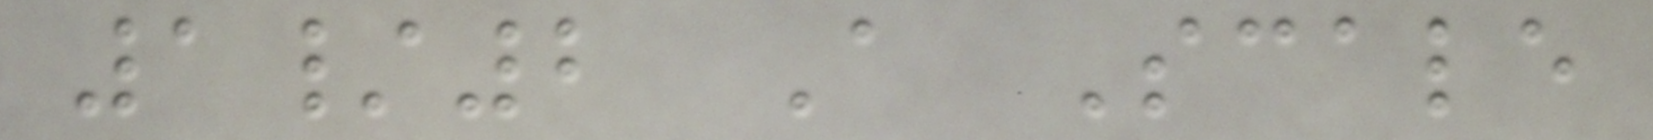1/2 A Scale
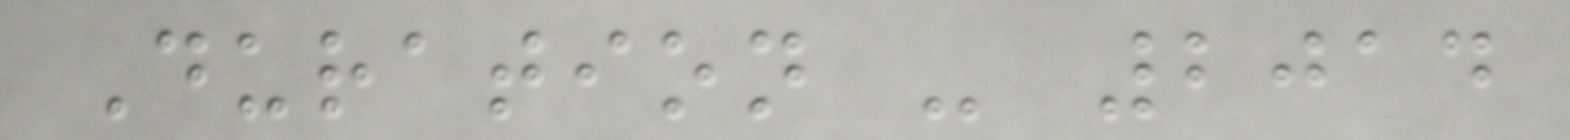Duration - 2014
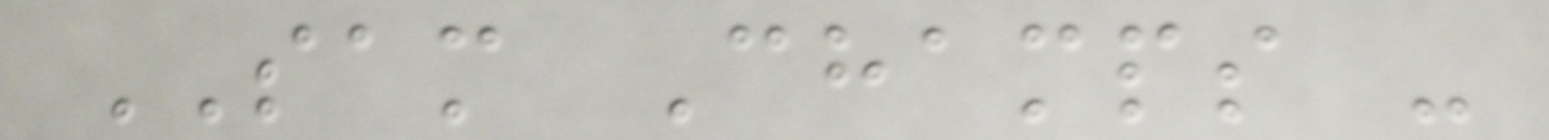SAM Champs -
